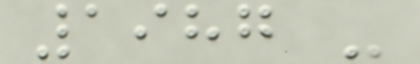1987 -
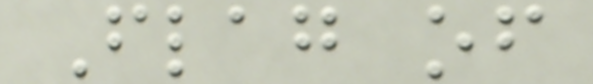Flag of
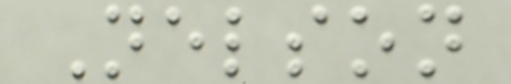Nelson
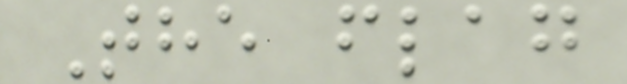The flag
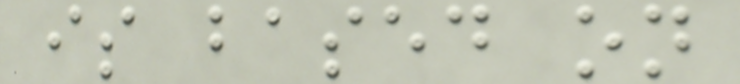is based on
